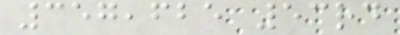357,625 53rd
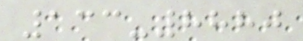133-8880
